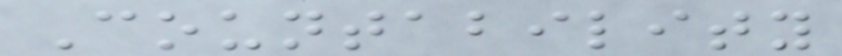Countability
